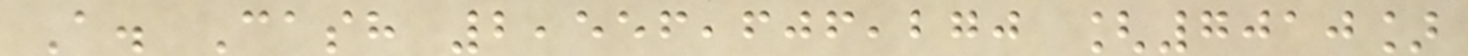A. Cash 2,556,606,270 [7010]
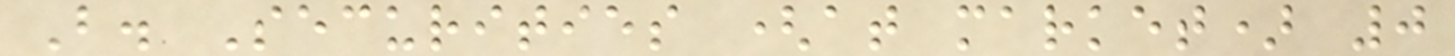B. Securities (at market) 0
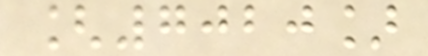[7020]
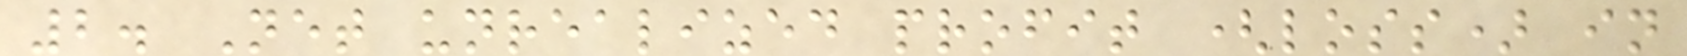2. Net unrealized profit (loss) in
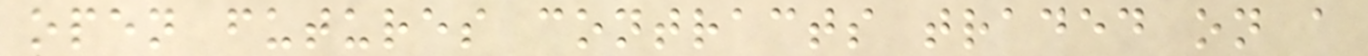open futures contracts traded on a
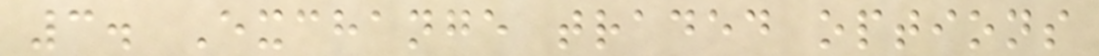3. Exchange traded options
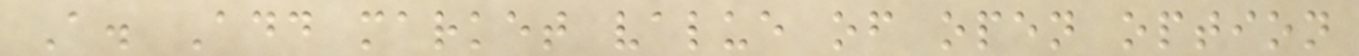A. Add market value of open option
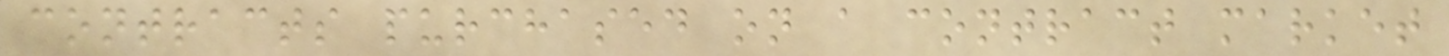contracts purchased on a contract market
